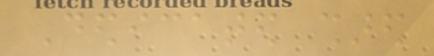Dedicated shared
